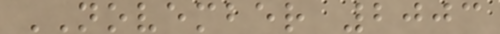NOVEMBER 2003
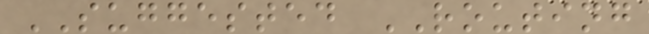SUGGESTED ROUTING
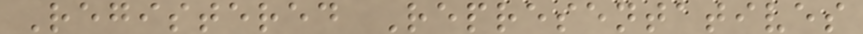Registered Representatives
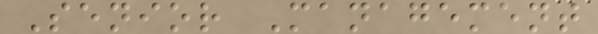Senior Management
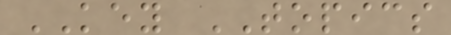KEY TOPICS
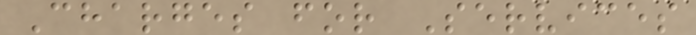Charges for Services
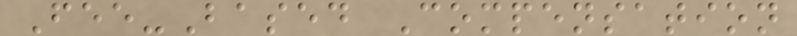Fee-Based Compensation
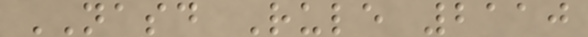NASD Rule 2110
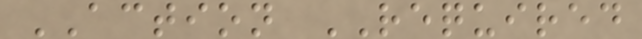ACTION REQUIRED
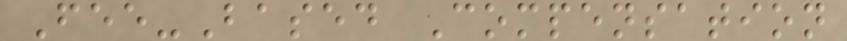Fee-Based Compensation
